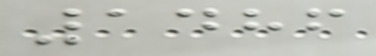1486
